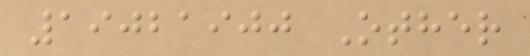19021900 Other
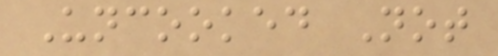Uncooked Not
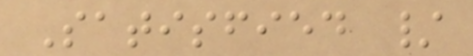Satisfied /
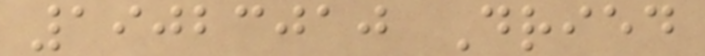19023010 Dried
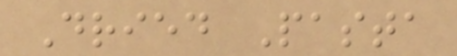Dried Pasta
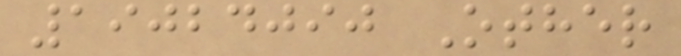19024090 Other
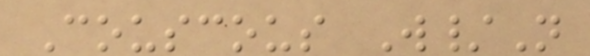Couscous W/N
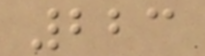223
